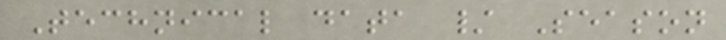Technical data / Season
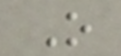O
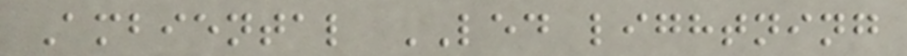Ambiental LED lightning
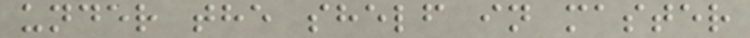under the shelf in master
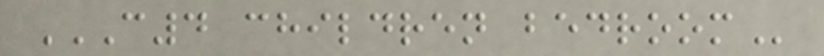C4 CHILDREN BEDROOM
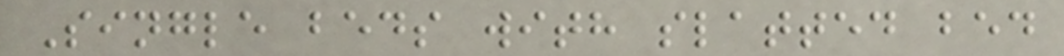Single beds with slatted bed
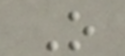O
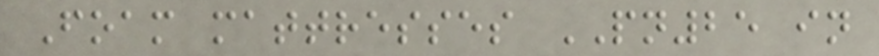Foam mattresses PN25 in
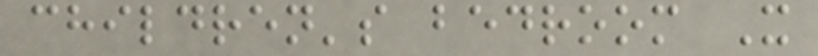children's bedroom X
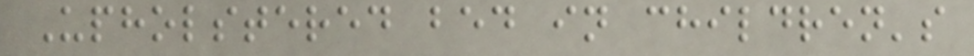Upholstered bed in children's
